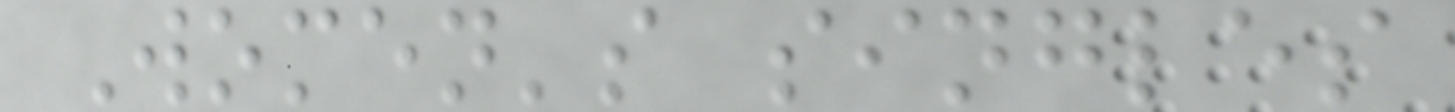Women's singles
